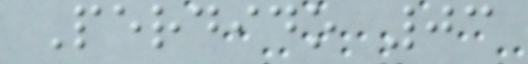Perdido 03
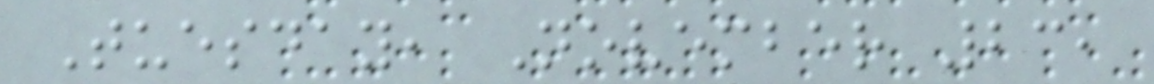Tuesday, November 23,
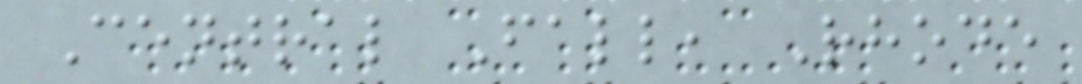Central Fall, Rhode
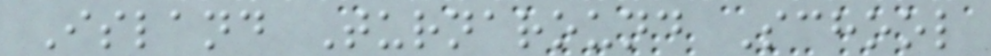Island Turnaround School
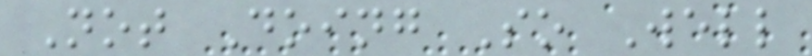Not Doing So Well
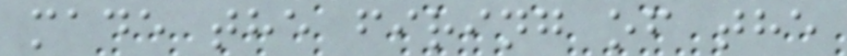made the firing of the
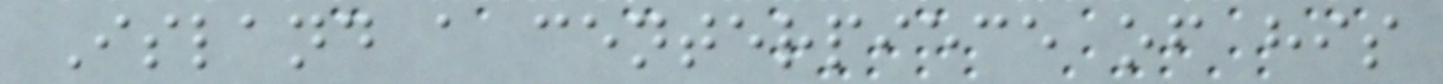Island a centerpiece of his
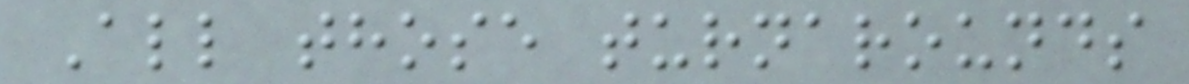All those turnarounds
